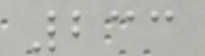233
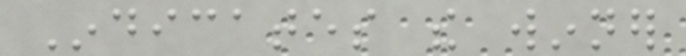Indicates the winner
